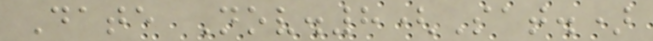Date Nov.8(Sat.)
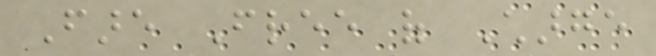Fare Free of Charge
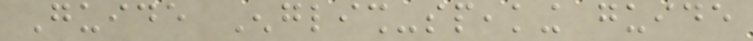Guide English-speaking guide
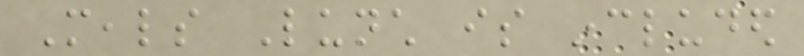Meals Lunch is included
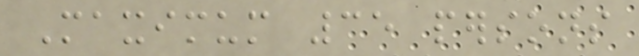Maximum 35 persons
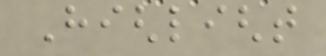Highlight
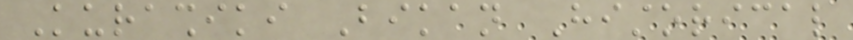Kurashiki Bikan Historical
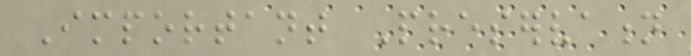Important Preservation
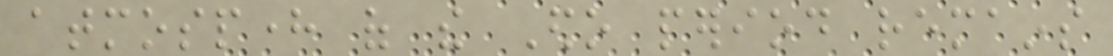atmosphere of the Edo period remains
